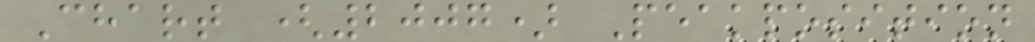Chart (2007) Peakposition
